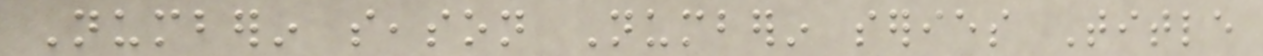Numberin season Numberin series Title
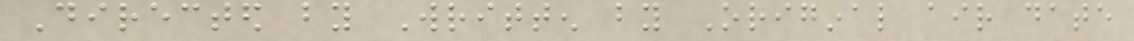Directed by Written by Original air date
